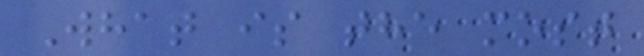What is the most
